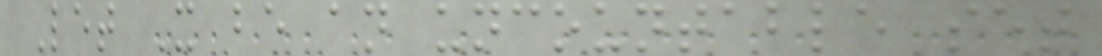Let X be an uncountable set
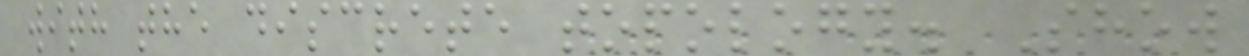with the discrete topology. Show
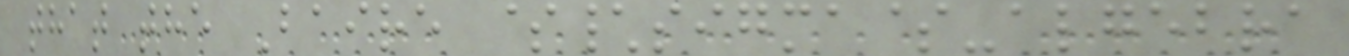that the Baire $\sigma$-algebra
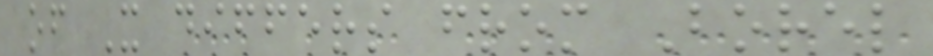of X differs from Borel
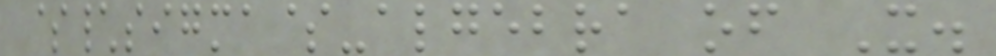$\sigma$-algebra of X.
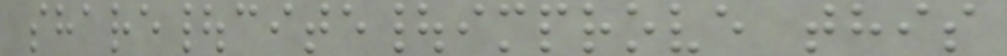share|cite|improve this
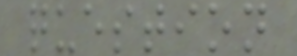question
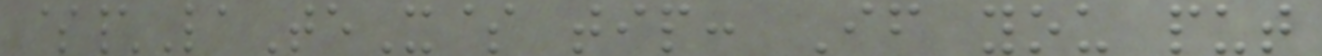$\LaTeX$ tip: If you put
